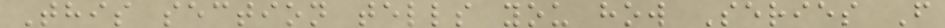This section tells you how Series F
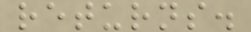returns.
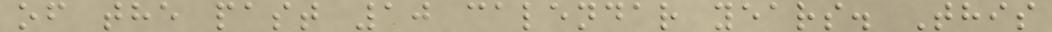of the past 10 calendar years. This
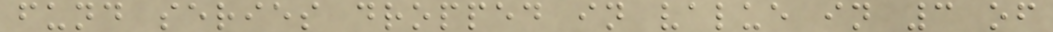fund series dropped in value in 3 of
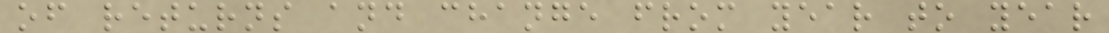of returns and change from year to year
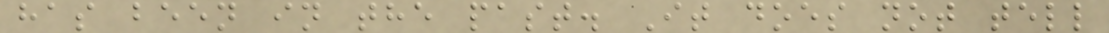has been in the past. It does not tell
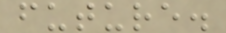future.
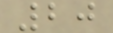20
